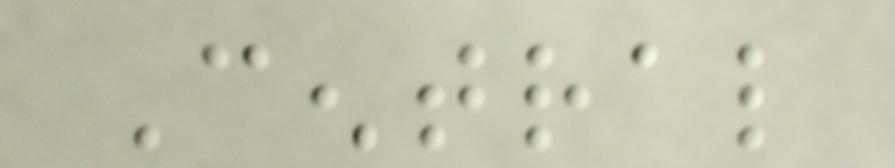Central
